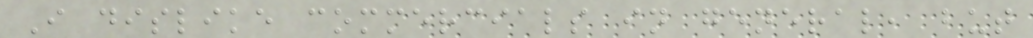I dislike commercials in general, but
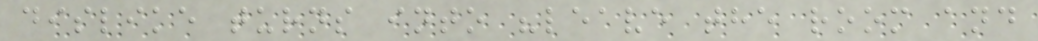dislike turns into "leave the room and
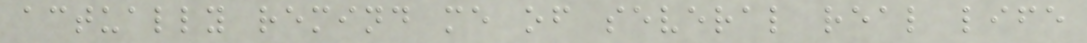actually remind me of several real life
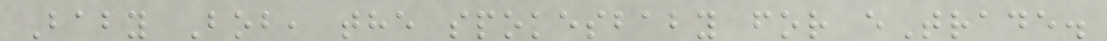Baby Bob, the spokesbaby for eTrade.
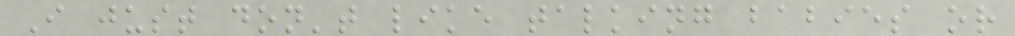I just don't like talking babies or
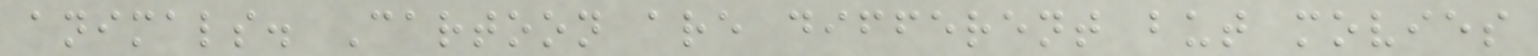animals. Cartoon are different but movies
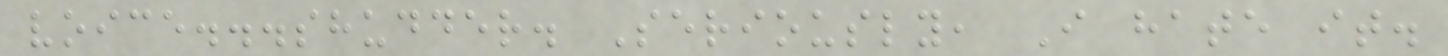voice...shudder. Seriously, I hate it.
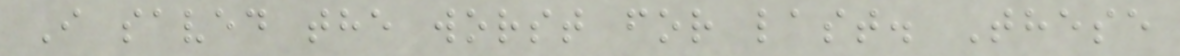I saved the worst for last. These
